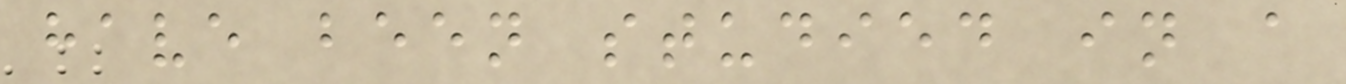have been studied in a
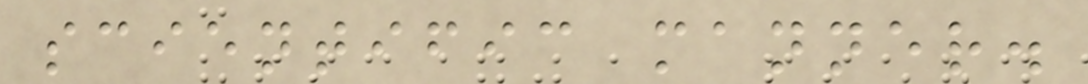scientific manner.
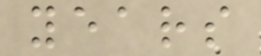years
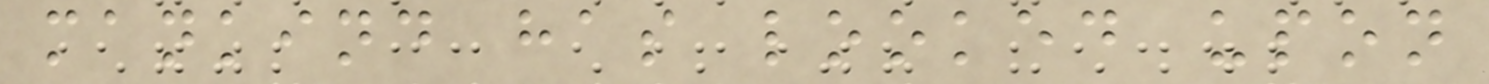mankind has looked upon
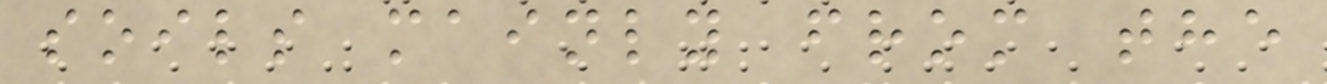soils mainly from the
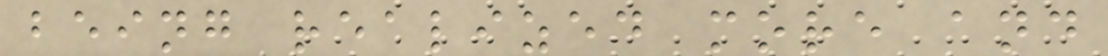being realized more and
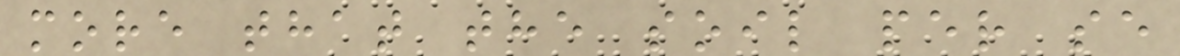more that the soil per se
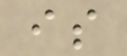is
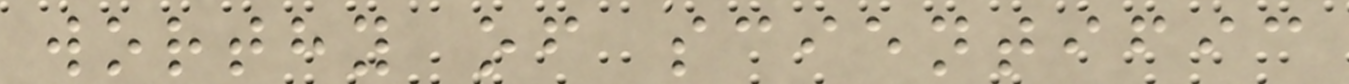worthy of scientific
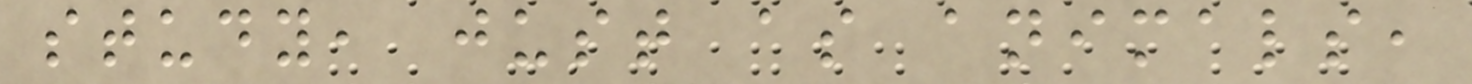study, just as animals,
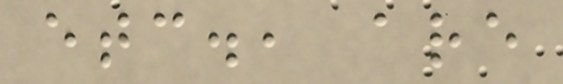etc., are
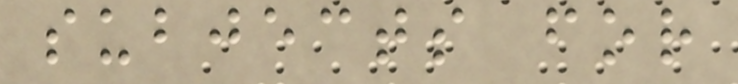subjects for
